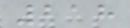218
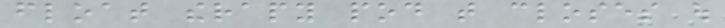float therapy pod that closes out
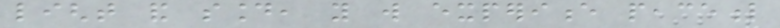light and sound, you will experience peaceful
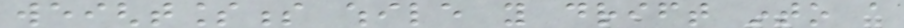weightlessness while you drift into a
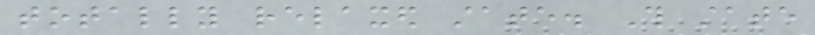totally relaxed state. This state
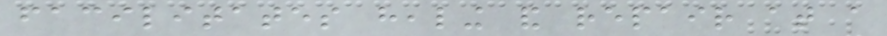facilitates healing and repair at a
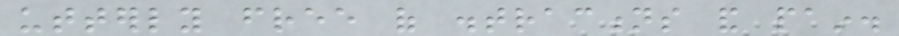utterly free of distractions and pain.
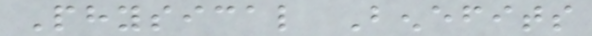Physical Benefits
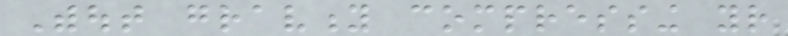Without gravity compressing your
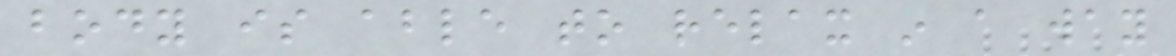body is able to relax in a way
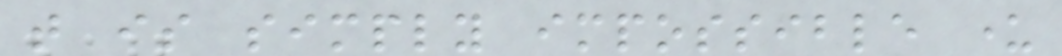that is simply impossible under
